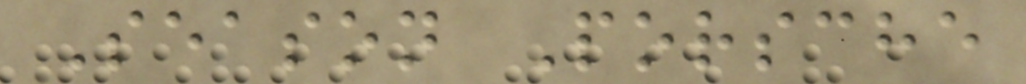Season Porsche
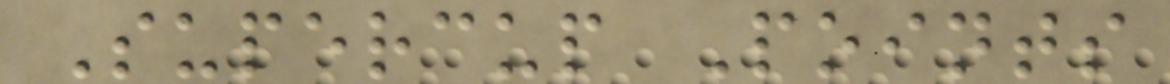Supercup Points
